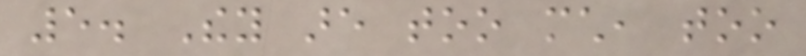5. They are too much, too
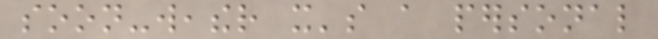soon-weather it's a personal
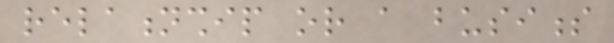relationship or a business
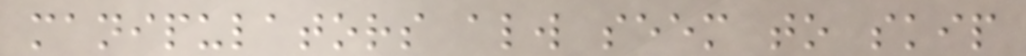manipulators always seem to skip
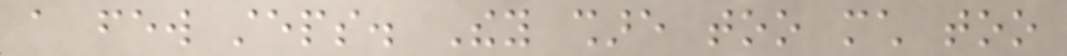a few steps. They share too much too
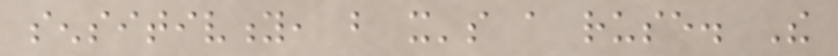sensitivity, but it's a ruse. The
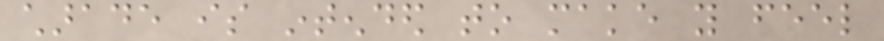charade is intended to make you feel
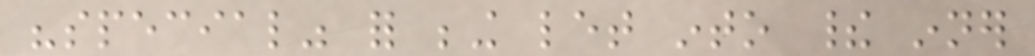"special" for being let into their inner
